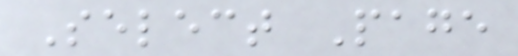Select Page
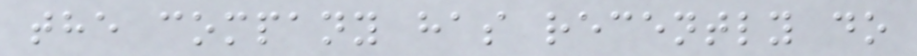the company has recently do
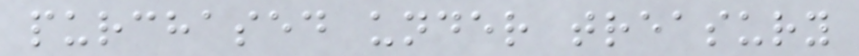purchased under treasury
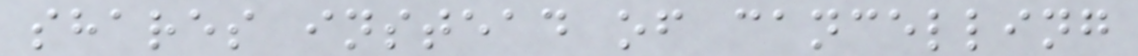shares instead of cancelling
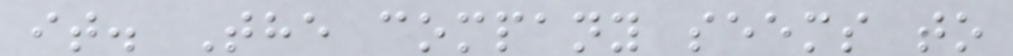it. The company seems to
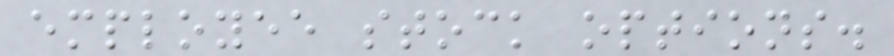employee stock options.
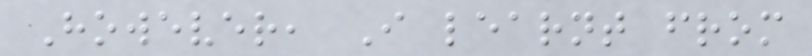However, I learnt from
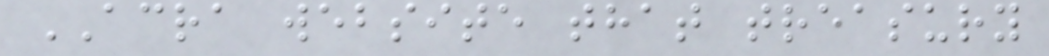ACRA website that treasury
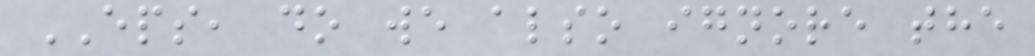EPS, do we also ignore the
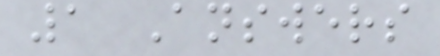1 Answers
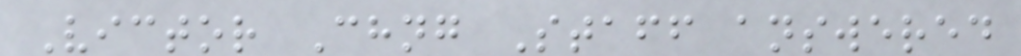Victor Chng Staff answered
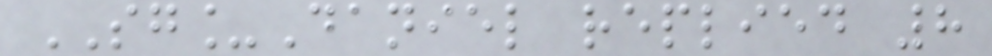SG_Daniel replied 8
